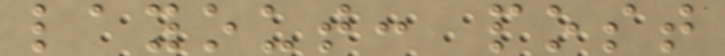layout: post
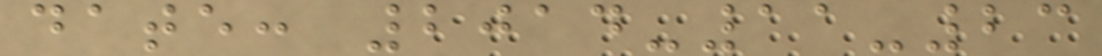date: 2014-11-23
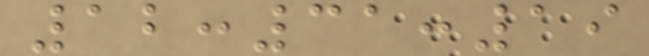12:31:19
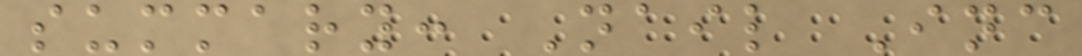summary: Nail Inc
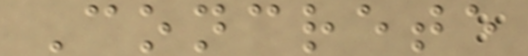Concrete
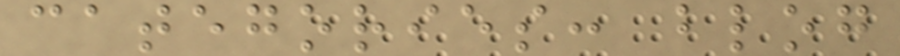categories: blog
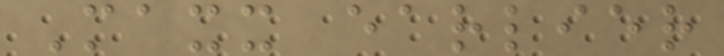Maxx earlier
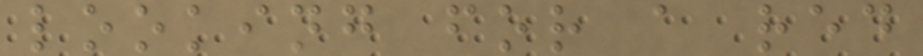looking for a red
